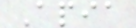Apia
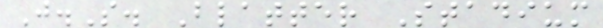J.S. Blatter Stadium
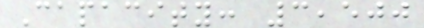Capacity: 3,500
